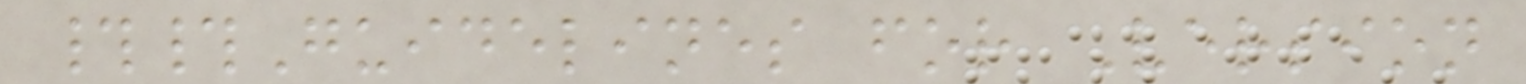##Guidelines for Version
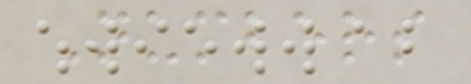Numbers
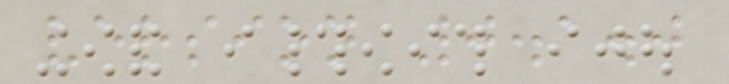version 0.1.0
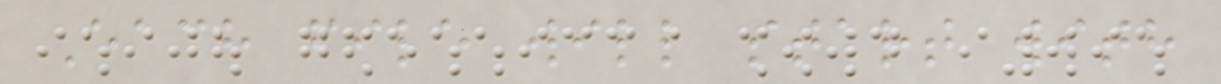Each file will start with
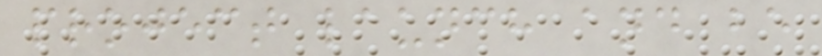project launch and be
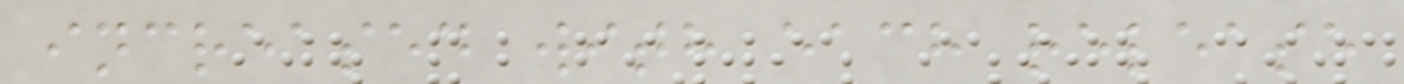increased with each release
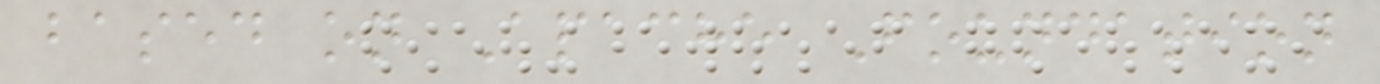based on Apache Foundation
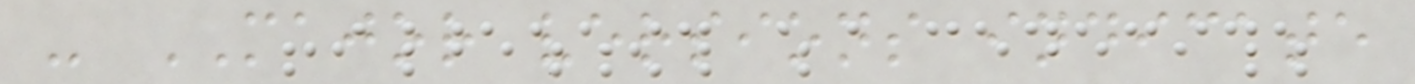- MAJOR versions indicate
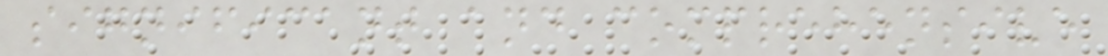significant and comprehensive
